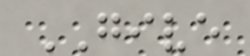GIVE
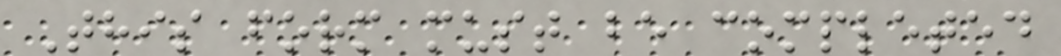This form must be completed
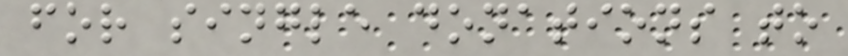for single donations to
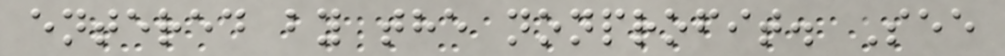entered by the nonprofit. See
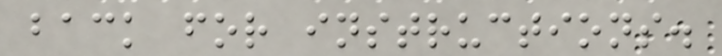back for instructions.
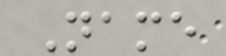Name
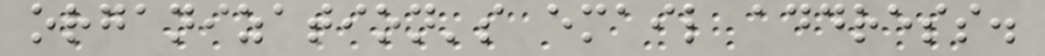organization's email address.
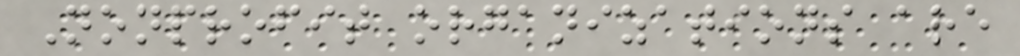Nonprofit organizations are
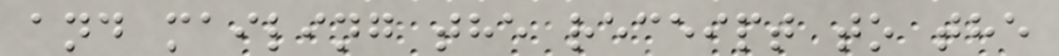and mailing the receipt to the
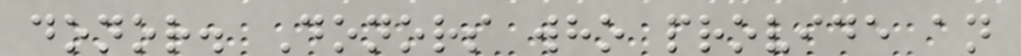donor. Donors who provide an
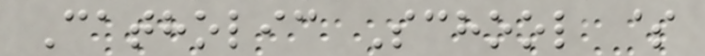Catholic School $
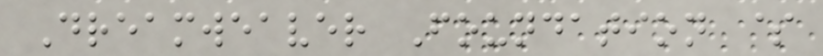Dreamweaver Foundation $
